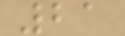21
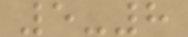5-8
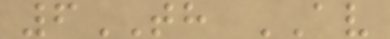6TH AV
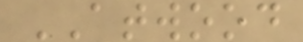ATWOOD
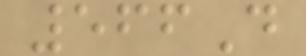566D
